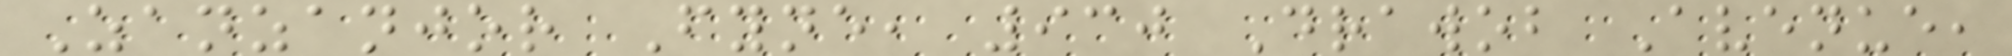Zanzanjor Fyne, 930 Drawob Avenue,
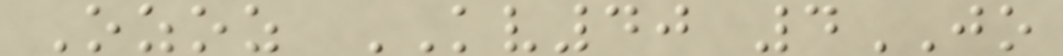Ozoz KV40 4JO
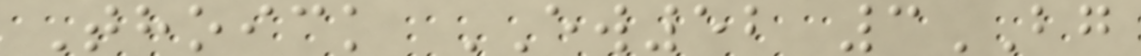Thoick EW52 3BG
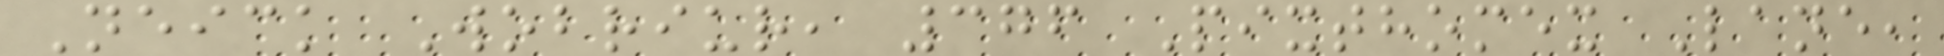Neick Wobriur, 376 Pixthomex Lane,
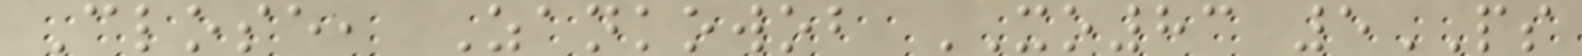Close, Zankowob XO83 5PS
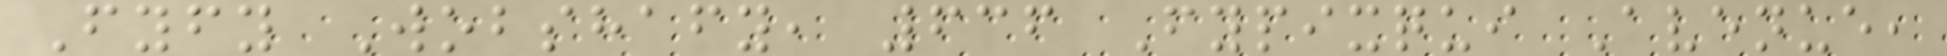Fyfy Wobshafy, 636 Fypixqui Avenue,
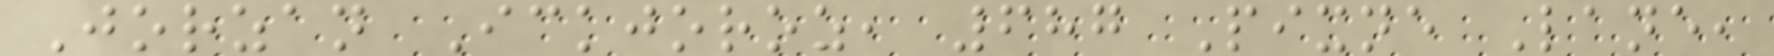Jorzan Ickjoroz, 687 Pixne Lane,
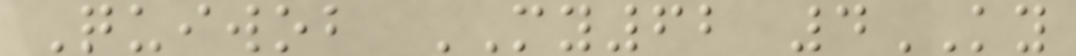Quiwob MY62 4KY
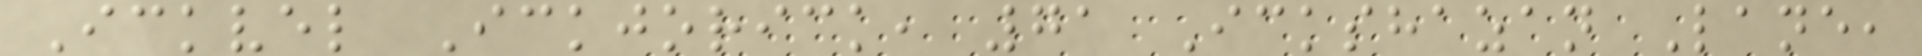Ickvel Ickjorick, 71 Ickshazan Lane,
